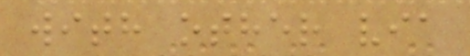with other via
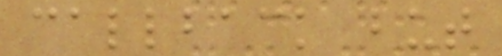callback but
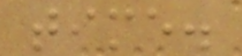time.
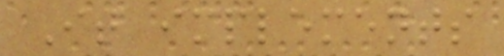It implements
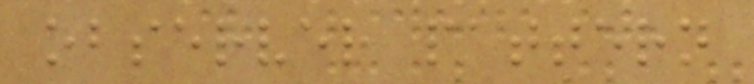observer pattern
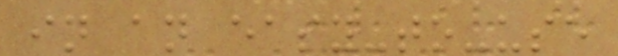in an easy-to-use
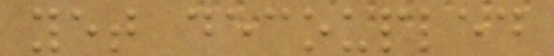yet decoupled
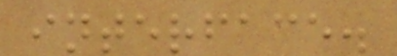interface.
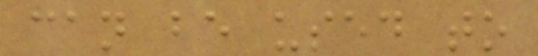can be used to
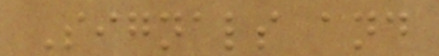Signals and
